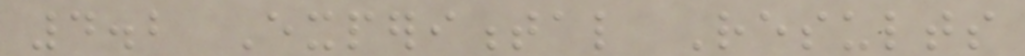4.2 Experimental Results
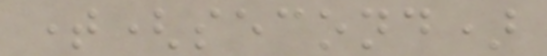time(second)
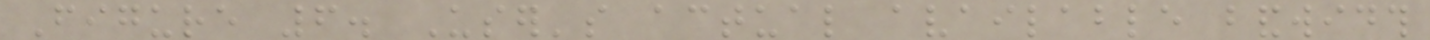Figure 6. User's actual available bandwidth
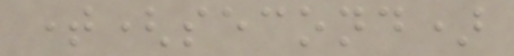time(second)
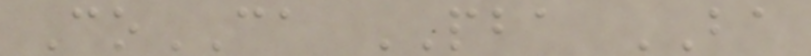CoCA PBA BA
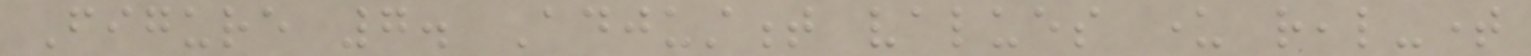Figure 7. Adjustment values under real-time
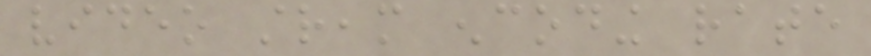video stream encoding rate
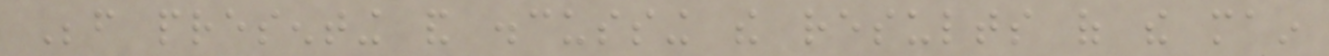Before presenting and discussing the results of the main
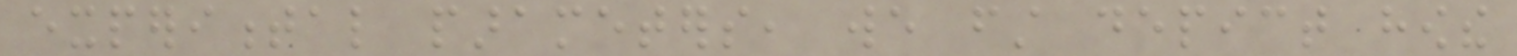experimental parameters, we first depict howthe
